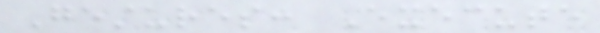Gestures: Execute
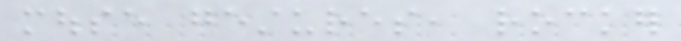mouse gestures, rocker
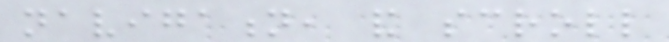navigation, and scroll
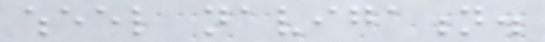wheel navigation.
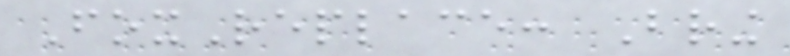FoxReplace: Bring
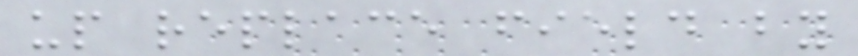up replace field by
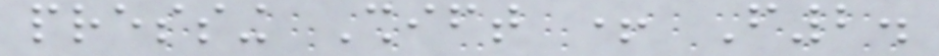pressing Shift + F2.
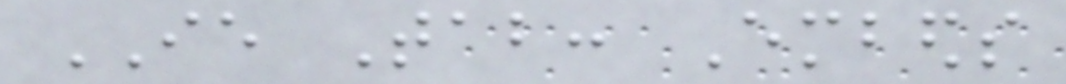IE Tab: Embeds
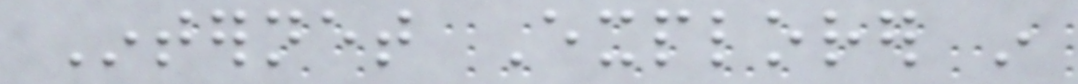Internet Explorer in
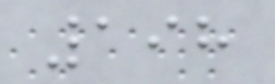198
